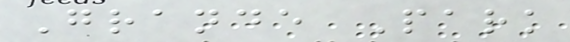Grande Park
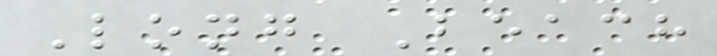Long Beach
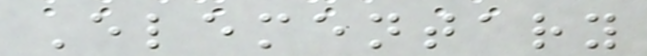Elementary
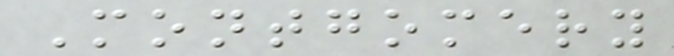Montgomery
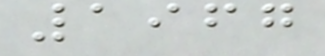1967
